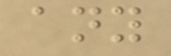any
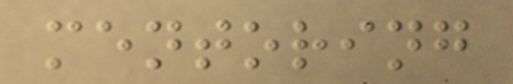mentoring
